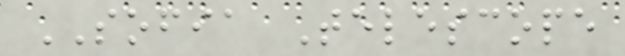SOFIA Telescope
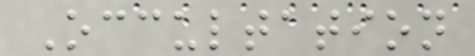Occultation
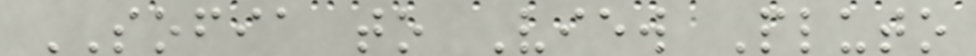SOFIA to View Pluto
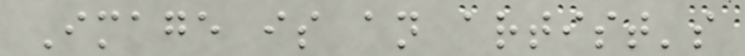Image is an artist's
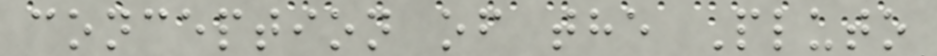conception of the Pluto
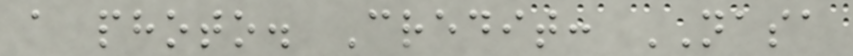a photo. Credit: NASA
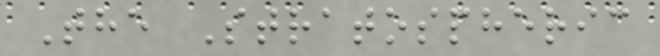The Stratospheric
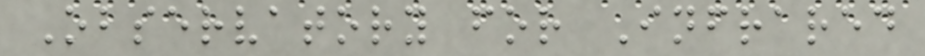Observatory for Infrared
